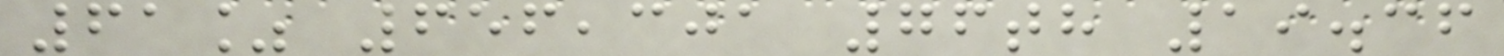61% 656,301 76th 19.36
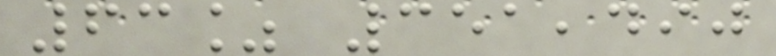63% 351,490
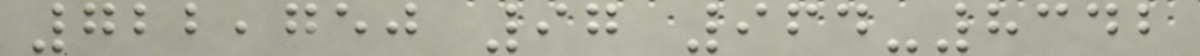722,750 97 964-8342
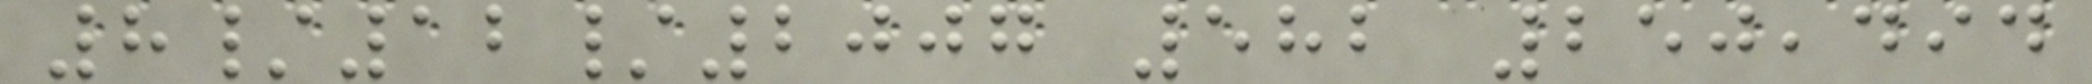8/12/2007 582 250,494
